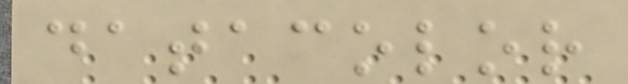datacolor
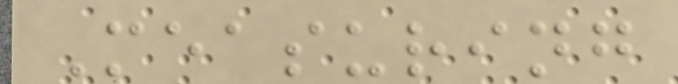Measuring
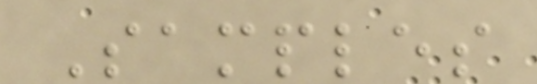Samples
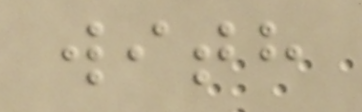with
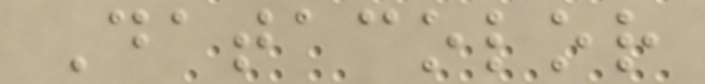Datacolor
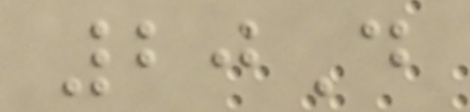20D
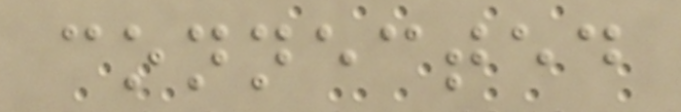connected
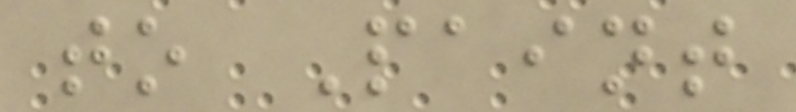to Paint
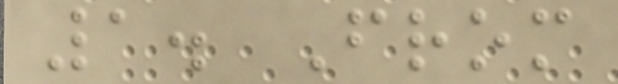1. From
